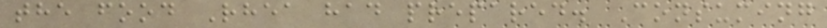the food Rhea had prepared. Consuming
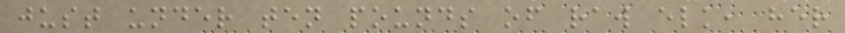just under ten pounds of raw elk, her
